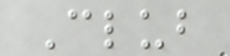Club
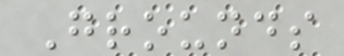Grounds
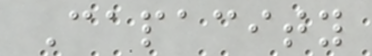Capacity
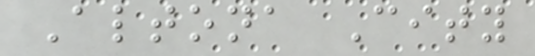Altona City
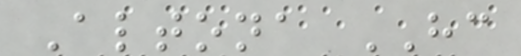Altona HC
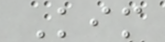Kim
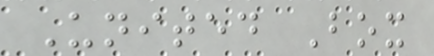United Box
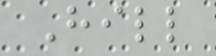Hill
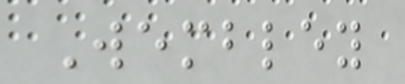Wembley
